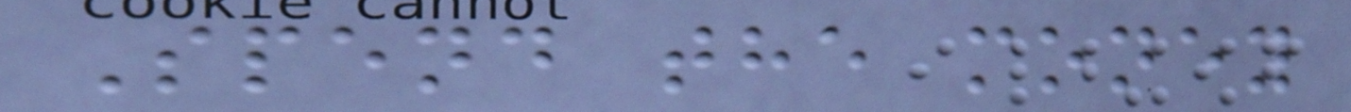Spend the money
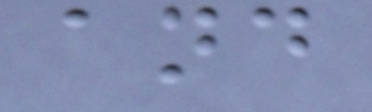and
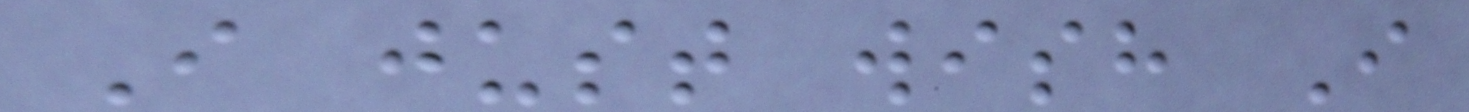I just wish I
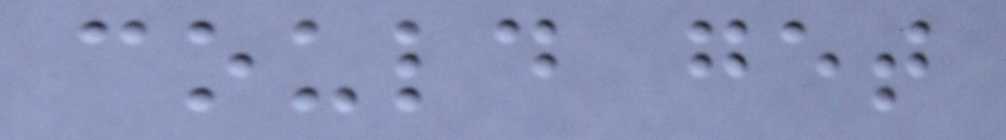could get
